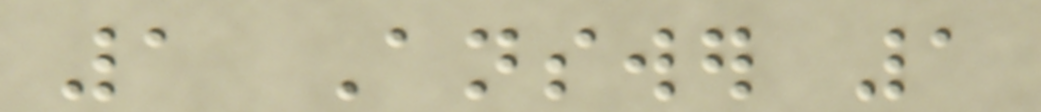1 Answer 1
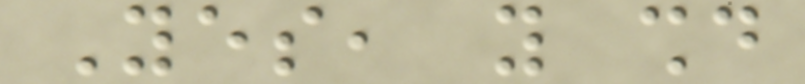Yes, you should
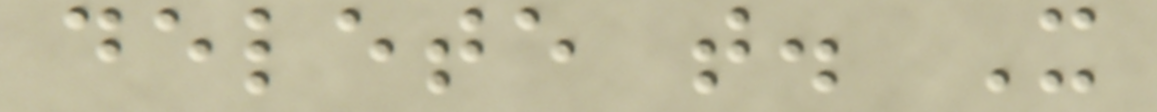delete that. It
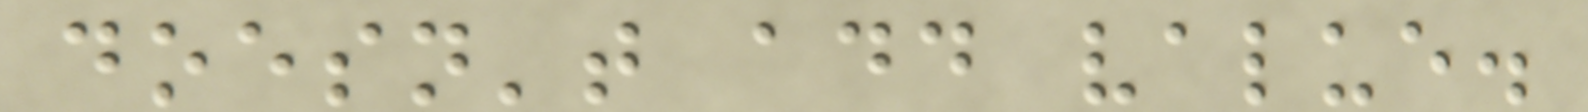doesn't add value.
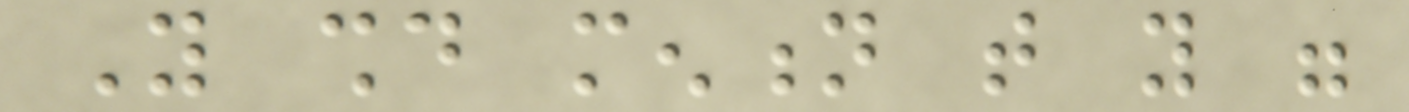You should mention that you were
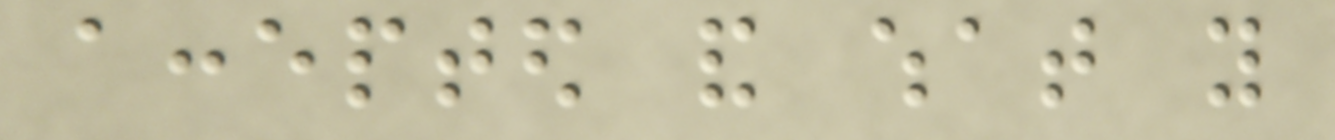accepted and what you
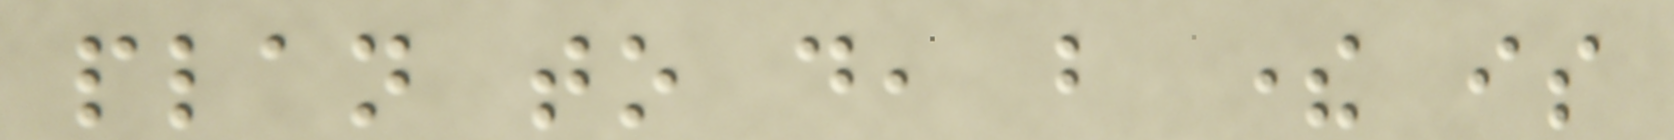plan to do, but there is
